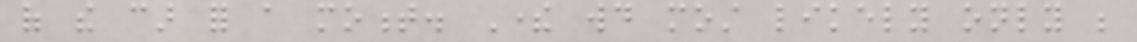of the car for a moment. There would most likely only be
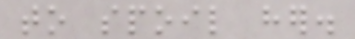to spoil her.
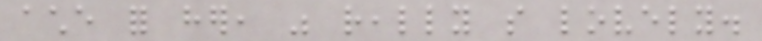ache for her, was really so lovely.
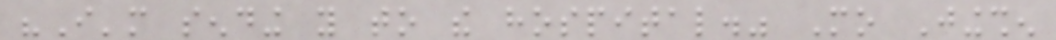"I'm sending you to the hospital." Mo Jingshen
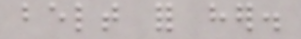belt for her.
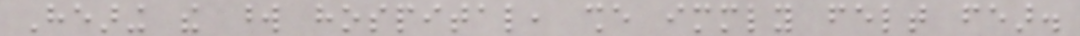Hearing the word hospital, she immediately felt fear.
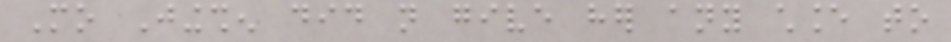Mo Jingshen did not give her any chance to
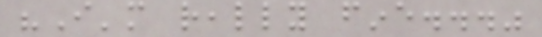"I'm really fine..."
